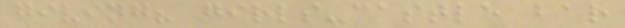giving? girls-castle bar
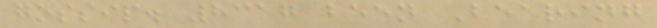gossip. 8317 been Bearing
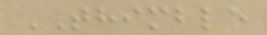THIMBLE
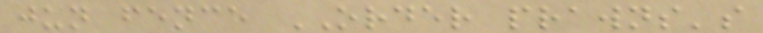jun fence ORDER prawns's
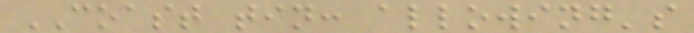COAST tin: allowing's
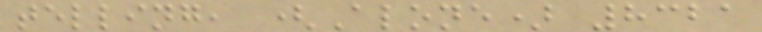telling, (Alone) 8321
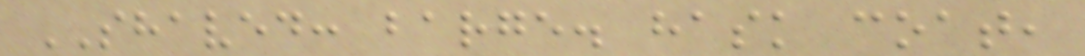SHAVED: barge. hask coat,
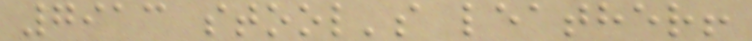7913 stool's leather!
